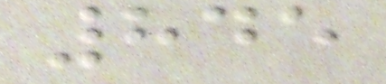845
